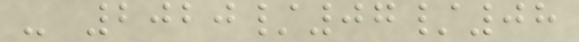- 2020/07/08
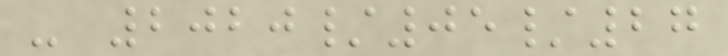- 2020/05/27
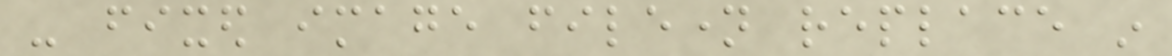- fixed image filename replace in
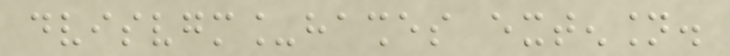dvisvgm_hashes extension.
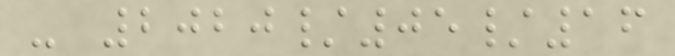- 2020/05/16
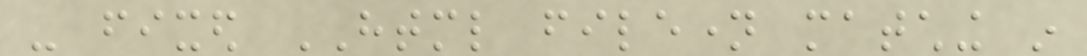- fixed HTML filename matching in
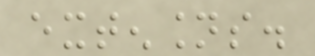extensions.
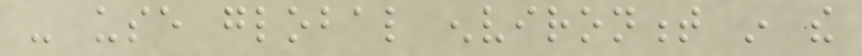- use global environment in the
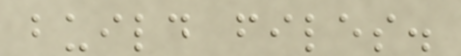build files.
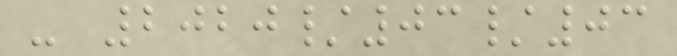- 2020/03/03
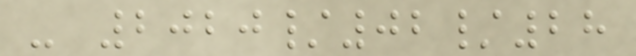- 2020/02/28
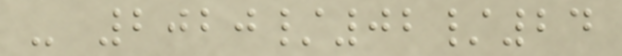- 2020/02/24
